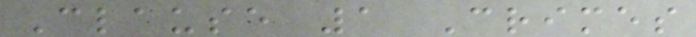Clause 1 Crimes
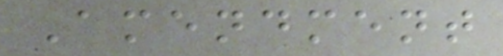Amendment
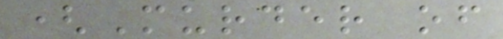(Murder of
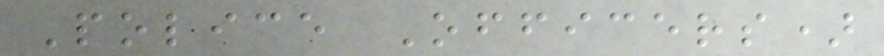Police Officers)
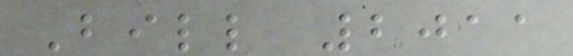Bill 2011
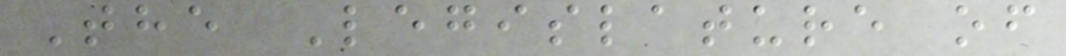The Legislature of
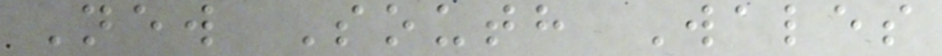New South Wales
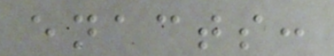enacts:
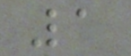1
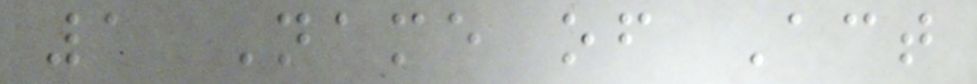1 Name of Act
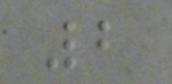2
